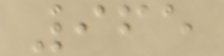965
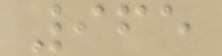965
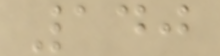140
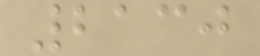2130
